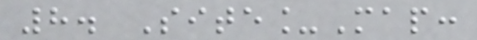8. Site_Map:
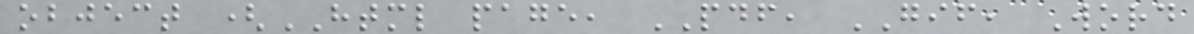object (HTML page, PDF, GIF, Word
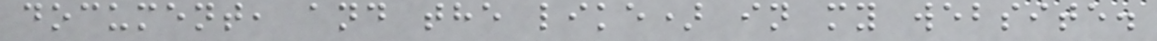document, and the like) in my website.
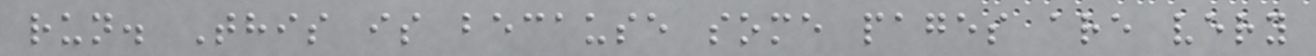run. This is because some pages are very
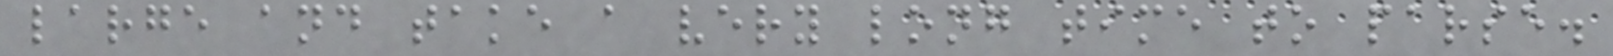large and take a very long time to parse.
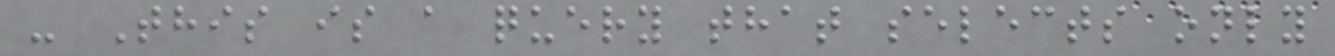- This is a query that selects only
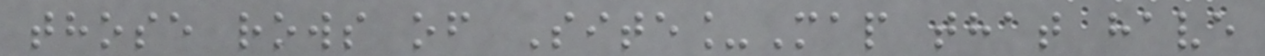those rows of Site_Map that have
